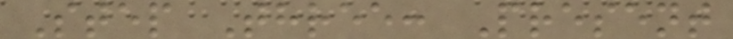Step Three: Present
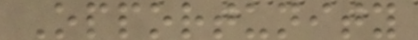Opportunity
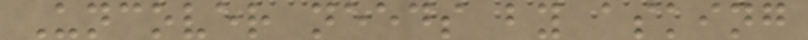Uncover needs by asking
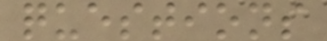questions
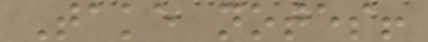Take notes!
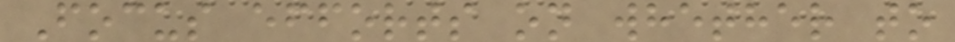Focus efforts on whether to
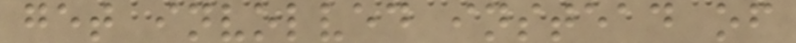get involved instead of
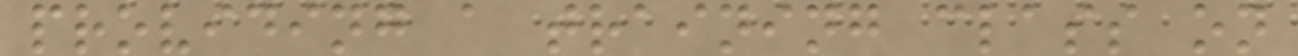providing a training class on
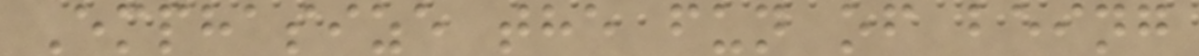Emphasize the fun of being
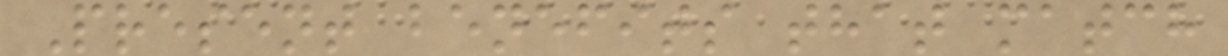Present benefits that match
